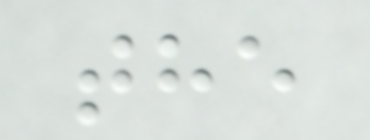the
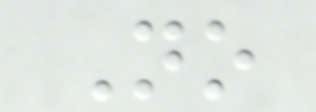No
